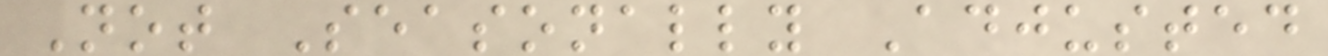Not Seasonally Adjusted
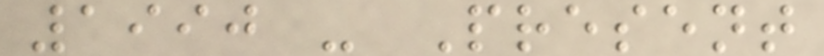1990 - Present
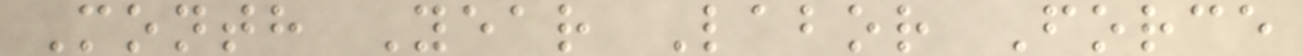Month Year Labor Force
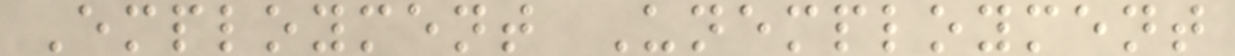Employment Unemployment
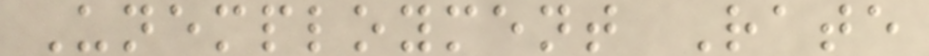Unemployment Rate
